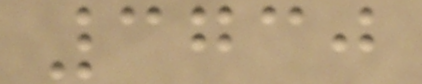3730
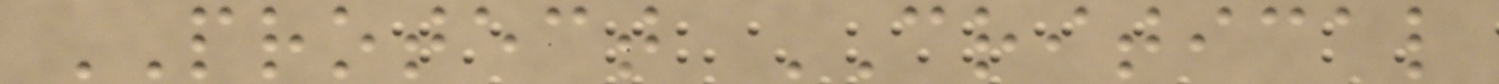PROTECT CRITICAL
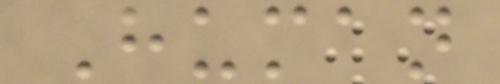Human
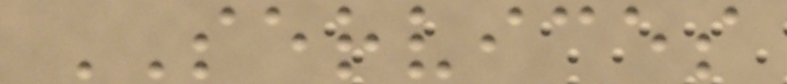SERVICES
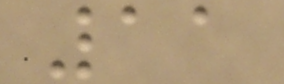11
